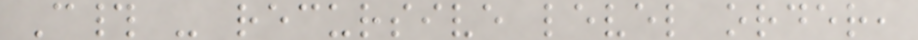C# - recursive level order,
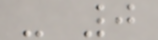- 0
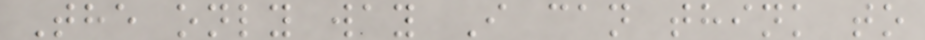The only way I can think to
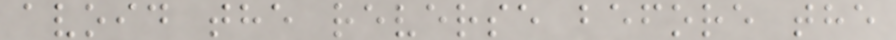avoid the reverse before the
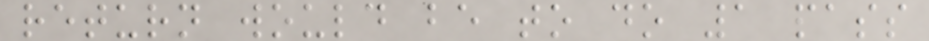return would be to do 1 pass
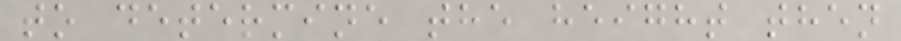to determine the height then
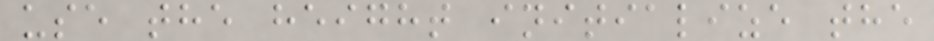use the height initialize the
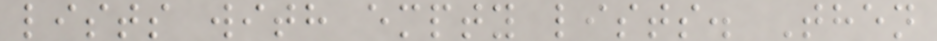lists with empty lists. Then
